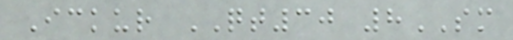Ickur QT30 8SM
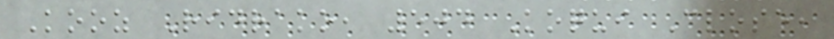Kooz Ridrako, 504 Koqui Close,
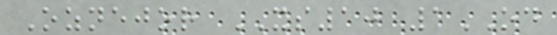Oznejor XS10 1OD
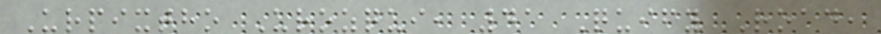Urpixtho Urozqui, 41 Quify Road,
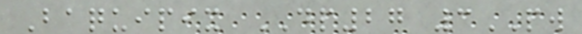Baquipix DP27 3PW
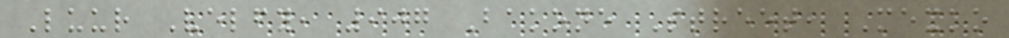Luur Velfy, 907 Bakone Street, Mexko
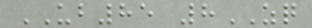UB85 8ZQ
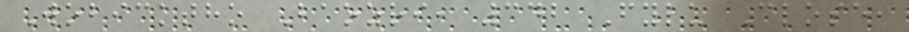Wobicktho Baozri, 342 Fylu Close,
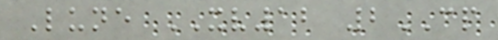Lune XV12 2CP
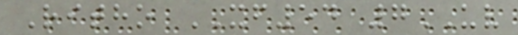Ritho XF54 7UV
